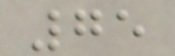75
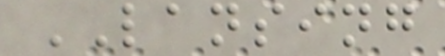LANSING
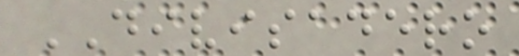DIVISADERO
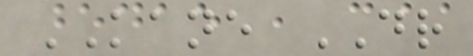KANE DR
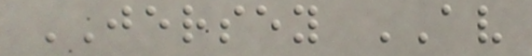JERSEY AV
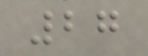27
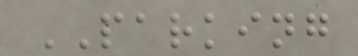PARKING
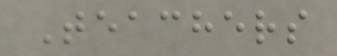Teachers
